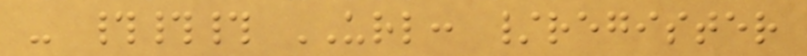- ### URL: /register
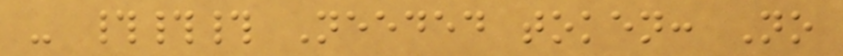- ### Needed token: No
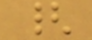{
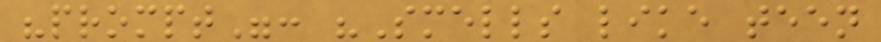"prompt": "Smells like teen
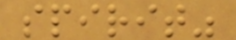spirit"
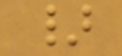}
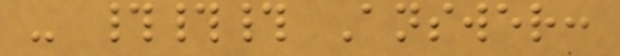- ### Answer:
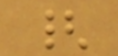{
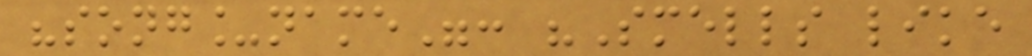"song_name": "Smells like
